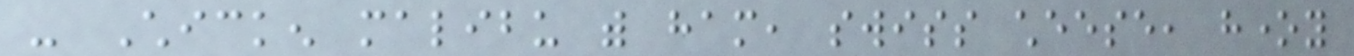- Chicken malibu with ham, swiss cheese, honey
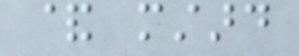& mustard
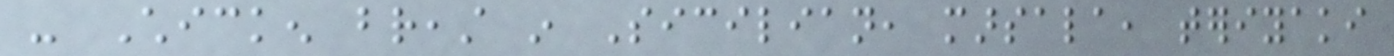- Chicken breast in Sicilian, marsala, teriyaki
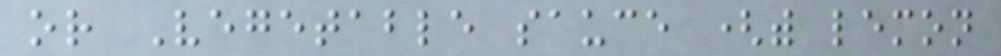or Vegetable sauce (with lemon
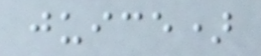juice)
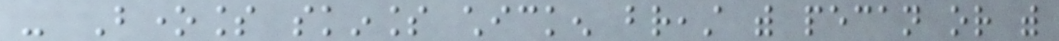- Boneless skinless chicken breast with pecan or with
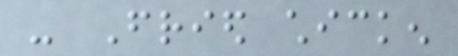- Fried chicken
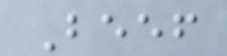Beef
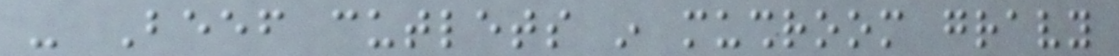- Beef cutlets in mushroom gravy
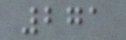271
